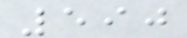590
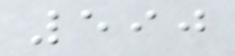590
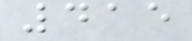415
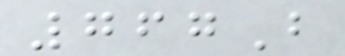767B
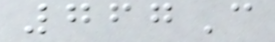767C
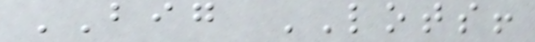BIG LOTS!
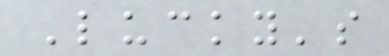Lucky's
